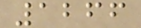1266
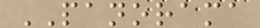PANORAMA
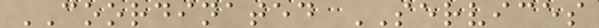COORDINATED SERVICES
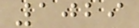1029
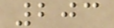203
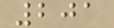201
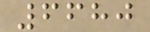6680
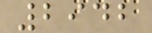2942
